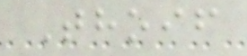Thoif
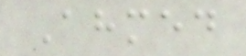Ahmed
